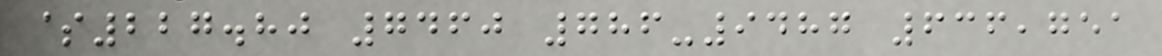$227.80 7460 786-9487 636,751
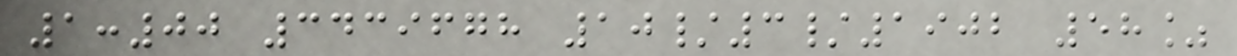1:00 3439678 10/3/1902 58%
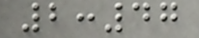2:47
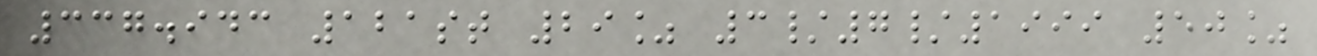337.943 121st 29% 3/7/1999 50%
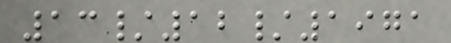13/12/1971
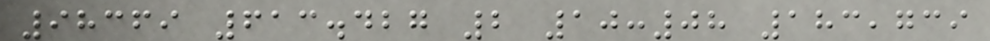98369 613.427 2 10:08 183,739
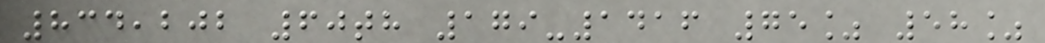834,202 60th 179-1416 75% 58%
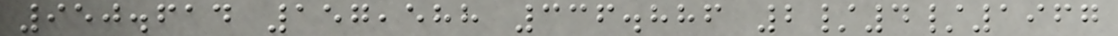950.614 157,588 336.886 2/4/1967
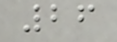26
